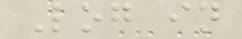Log in
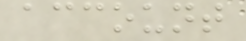account
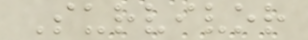Survivor
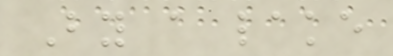By a lake
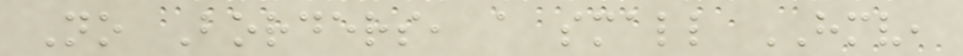No Borders, a small HMV,
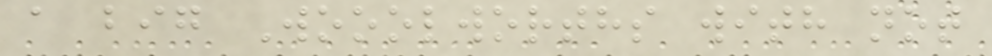a big Wooolworths with not
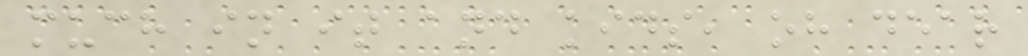much in it and kids, oh dear
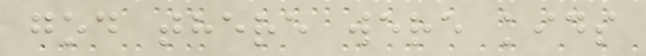god there were kids
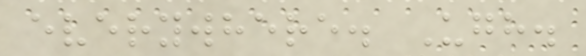everywhere. Ugh.
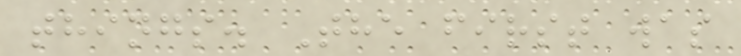things. The first was
